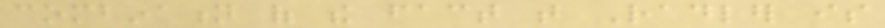combination of the fact that Radler is
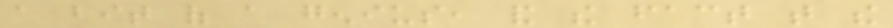a bit of a genius, and the fact that the
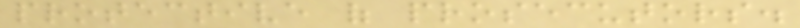protective of prosecutors.
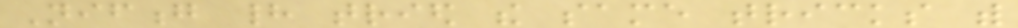Nifong had tried the same tricks with
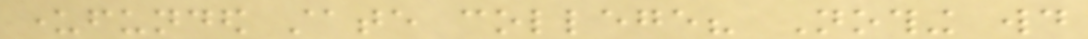underfunded state college? Nothing would
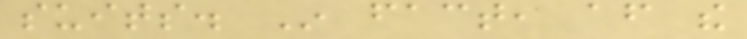suits. In fact, after the
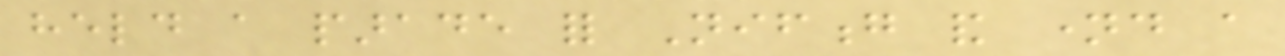held a parade for Nifong and named a
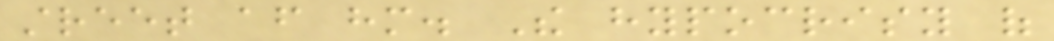street after him. The hypocrisy of
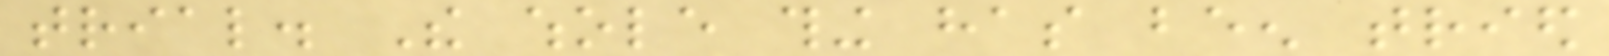trial. The whole thing has been tried
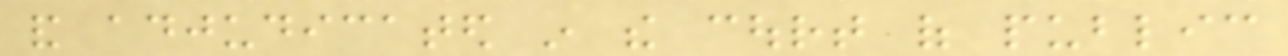and adjudicated in the court of public
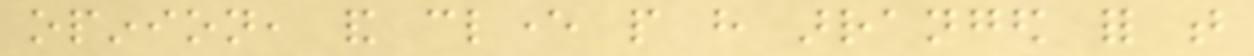opinion, and clever people have arranged for that
